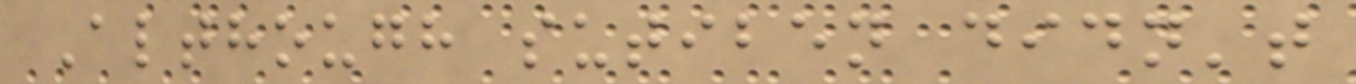Although sutiben didn't
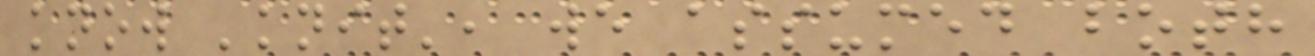know 'knit', we assumed both
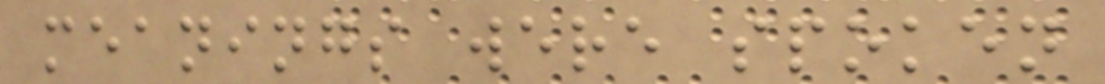meanings were spoken
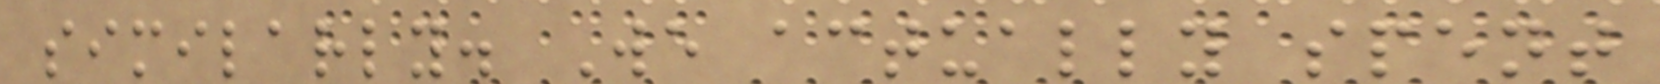similarly. We actually spent
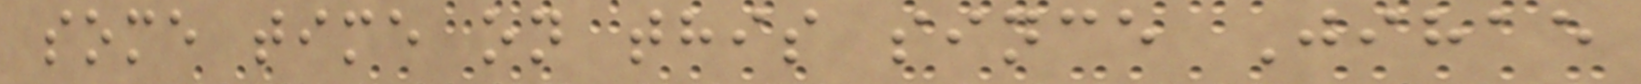some time on this since Jihae
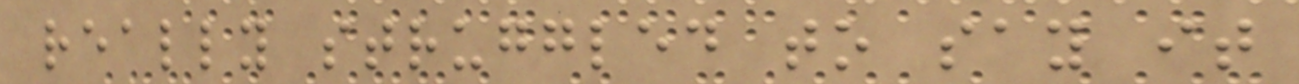really struggled to say it
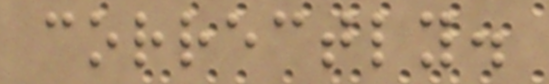correctly.
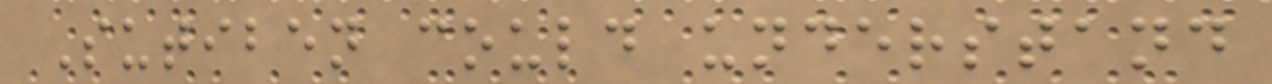Sutiben could understand
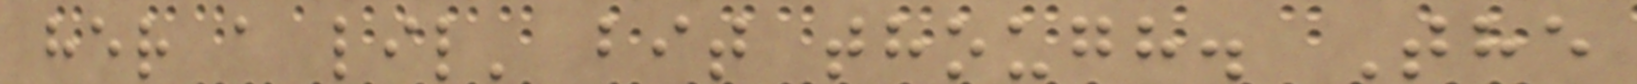her a lil' bit though. The
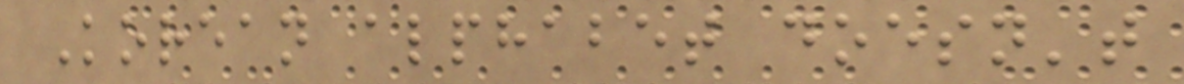Korean alphabet doesn't
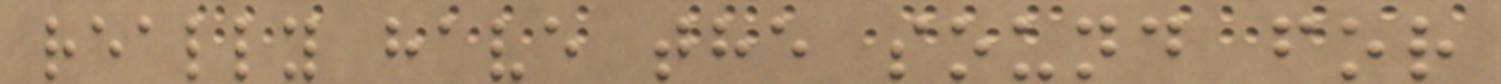really have the sound for
